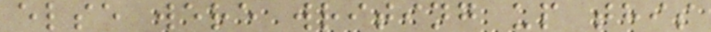else were writing up this
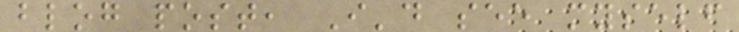blog post, I'd see myself
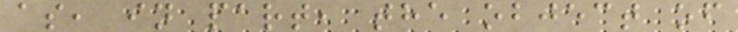as, in part, the object of
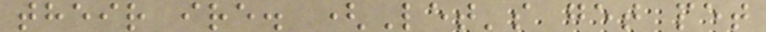their ire. (Let's get pet
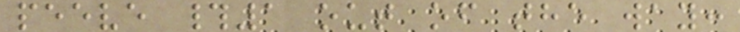peeve #1 out of the way:
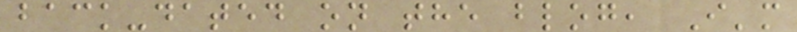back-dated on the blog, I'm
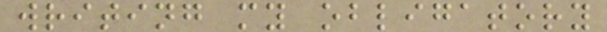writing my obligatory
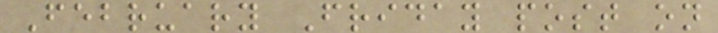February Friday post on
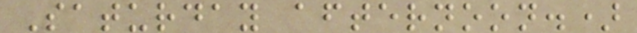Saturday afternoon.)
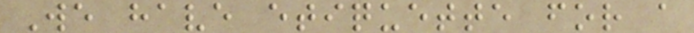We have etiquette for a
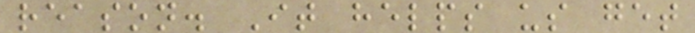reason. It helps us get
